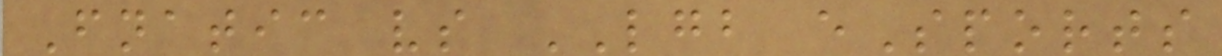Fnatic vs LGB eSports
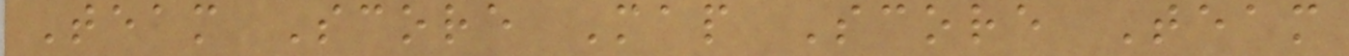Team Score Map Score Team
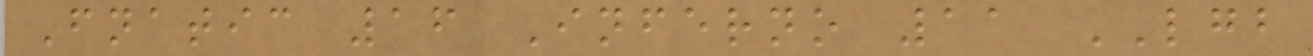Fnatic 16 Inferno 11 LGB
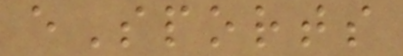eSports
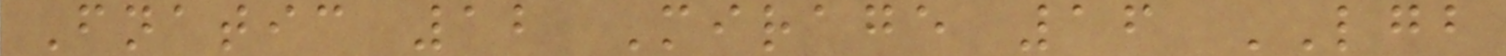Fnatic 12 Mirage 16 LGB
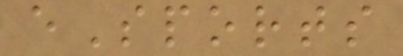eSports
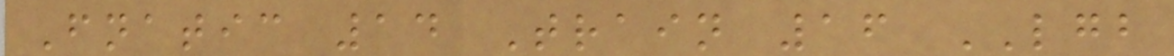Fnatic 14 Train 16 LGB
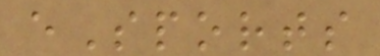eSports
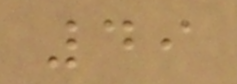49
